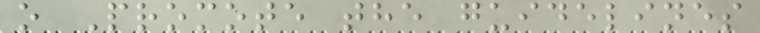o Promote the guidelines
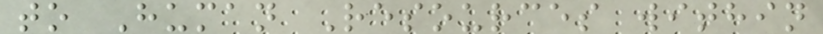to Human Resources within
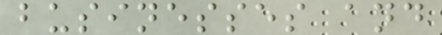businesses and
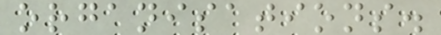organisations.
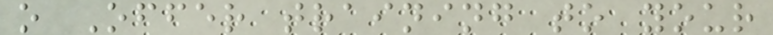o Offer training to your
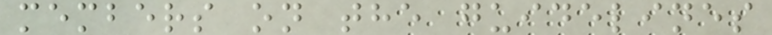members on the guidelines
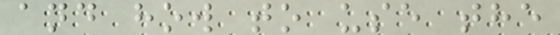and how to use the
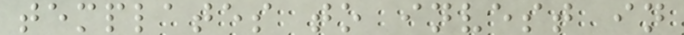templates to invest in
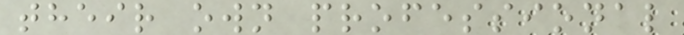their own professional
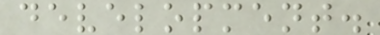development.
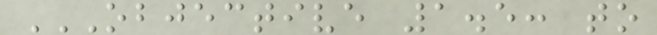OBJECTIVE 1.5: TO
